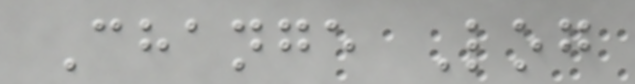Change Log
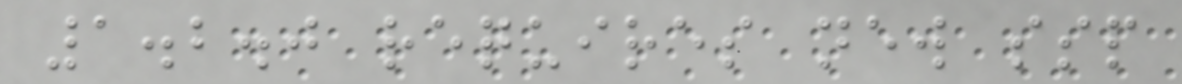1.2.0 requires new ssp
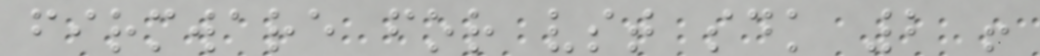firmware for vst sdk 2 !
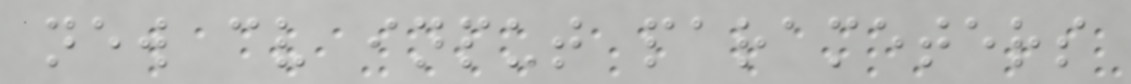new cv input parameters
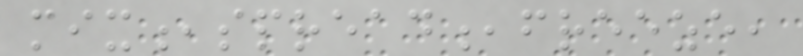mix,spread,freeze,
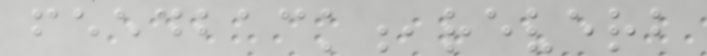feedback,reverb
